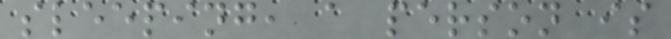sleeping, a person is
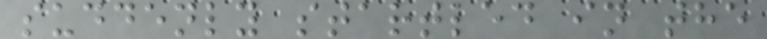suddenly startled in the
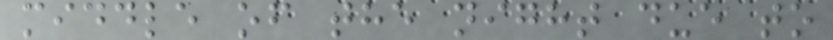middle of the night due to
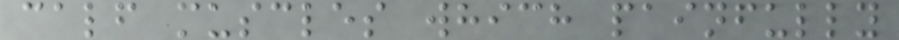calf muscles which painfully
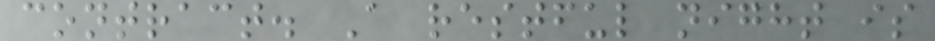contract. A restful night is
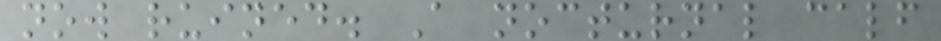now ruined. A nocturnal calf
